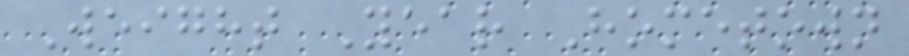Weight Year Hometown
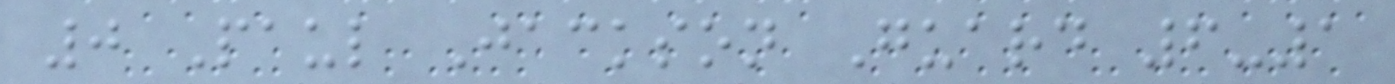0 Paul Jackson Guard 6-1
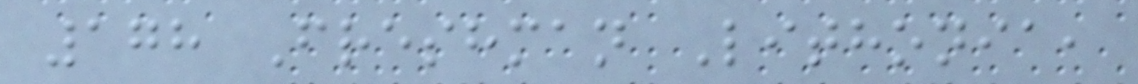178 Freshman Lithonia,
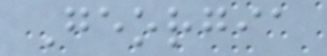Georgia
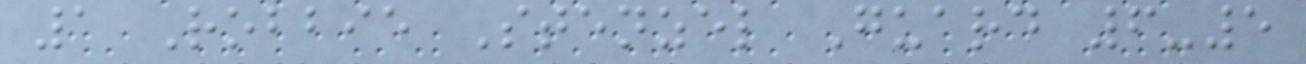1 Robbie Stenzel Guard 6-5
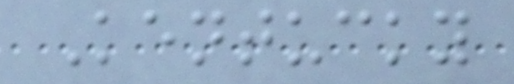Kentucky
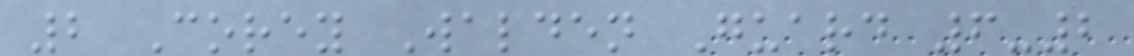2 Corey Walden Guard 6-2
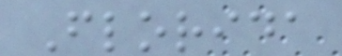Florida
